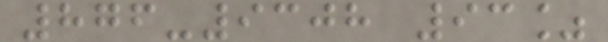876-9308 93%
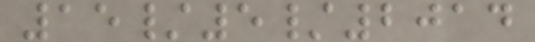15/5/2014
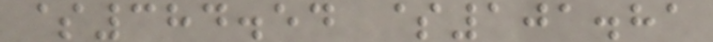$384.54 $101.81
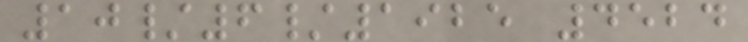10/6/1925 4524
